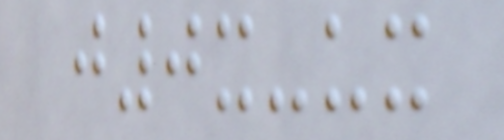j0x-ux
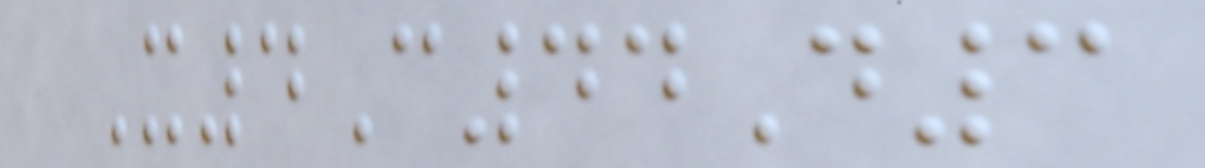X4C44D3
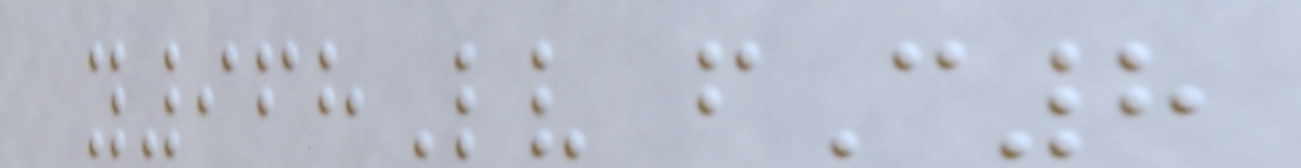y968Lv fC8
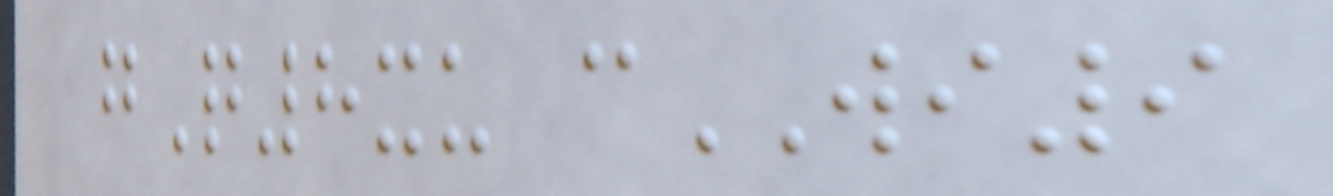gQ8xu cWI9
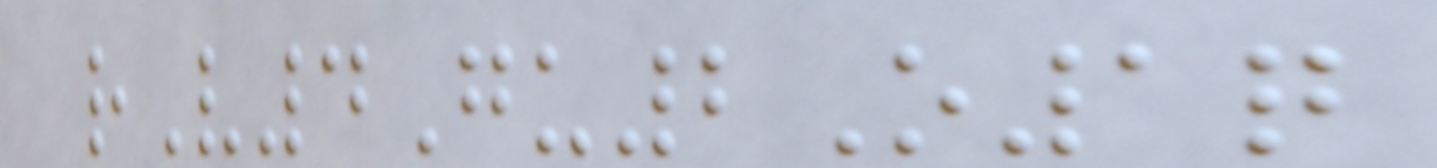rV4Gu2O1q
